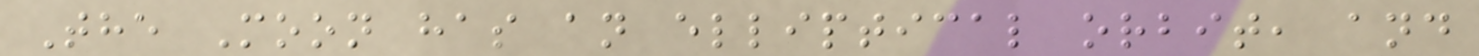The Moon has an elliptical orbit, and
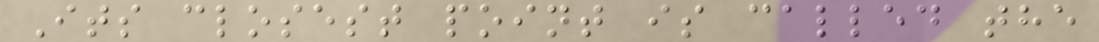Its closest point is called the
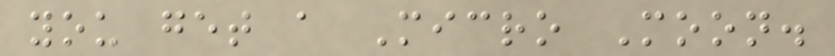you get a Micro Moon.
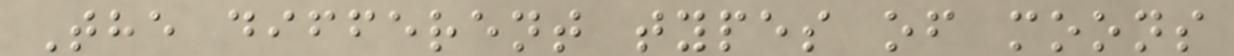The different types of moons
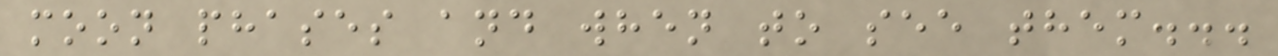moon phases and when to see them...
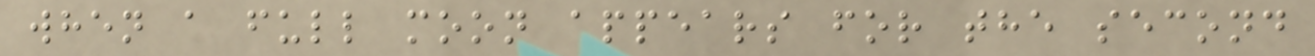when a full moon appears for the second
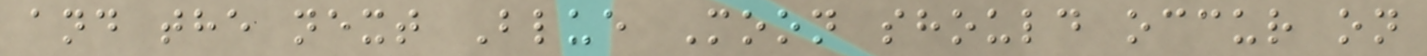and the next Blue Moon should occur on
